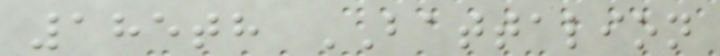185th BATTALION
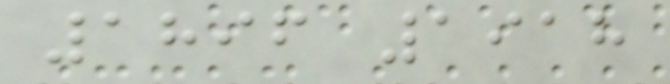1896 1918
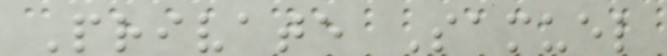Private Samuel
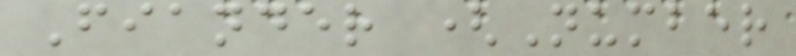Fiander (Number
